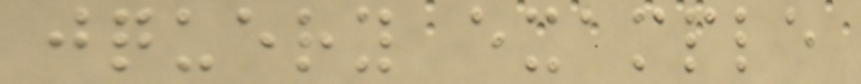jquery example
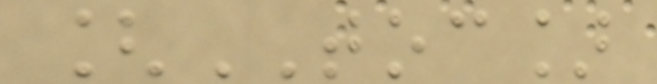[TOC]
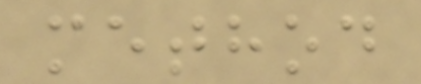method
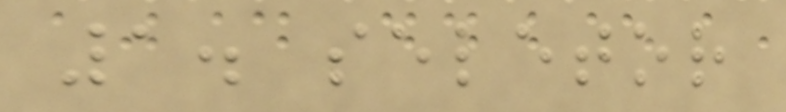1. seletor
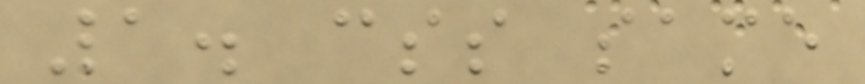1. css same
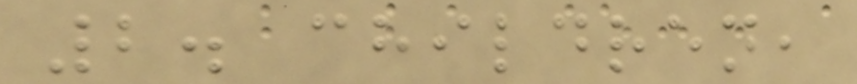2. children,
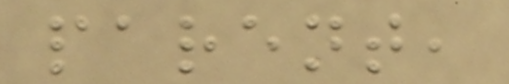parent,
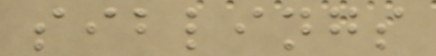siblings
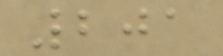201
